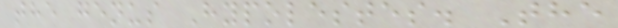the genus Hypolestes. The
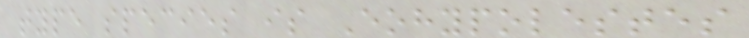type species is Eohypolestes
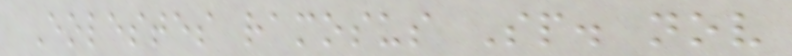Eolestes ramosus Sp. nov
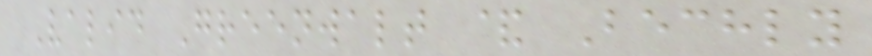Valid Greenwalt & Bechly
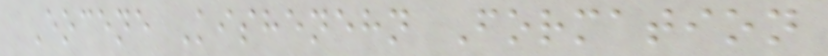Eocene Kishenehn Formation
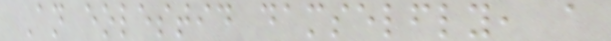An eolestid damselfly, a
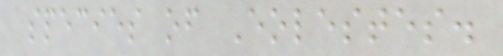species of Eolestes.
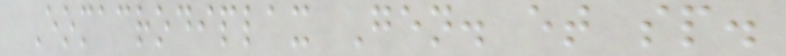Eomacrodiplax Gen. et sp.
